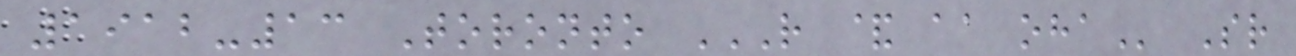1912-13 Toronto R & AA OHA Sr
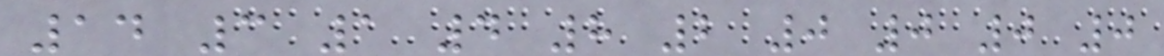14 3 1 4 8 2 0 0 0 0
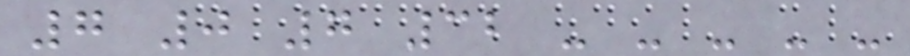7 0 7 32 - - - - -
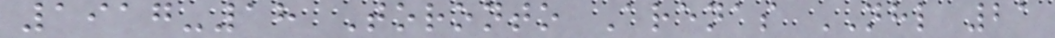1917-18 Toronto Arenas NHL 21
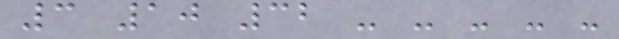3 10 32 - - - - -
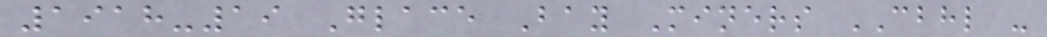1918-19 Glace Bay Miners CBHL -
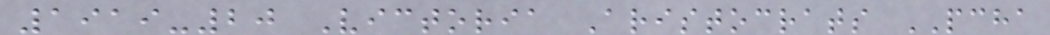1919-20 Victoria Aristocrats PCHA
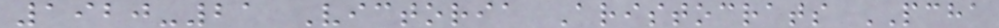1920-21 Victoria Aristocrats PCHA
